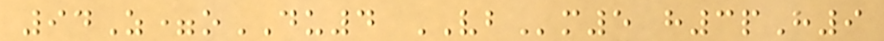94Z=oDU4 VBm5 h3pH9
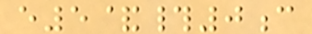e5&#0c
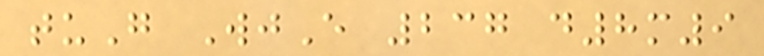tuG WjE 237 d8m9
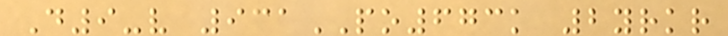D9-v 931PO673k 2yrkr
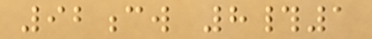92cw 8#1
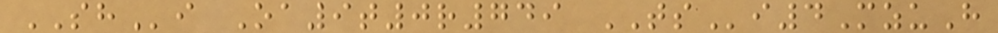SHi Oa9t0r749 TSi4MzuH
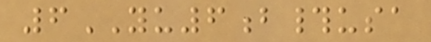6YU6b#usa
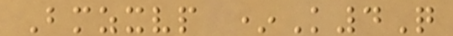Bmzxvp *K4Q
